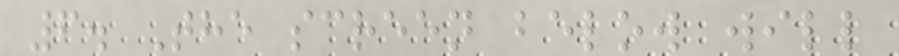6. The screen below will
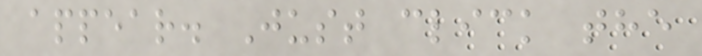appear. Just click the
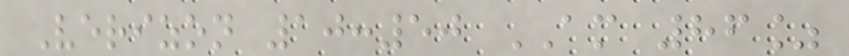Verizon 10:50 AM 86%
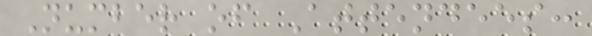Number of Attendees:
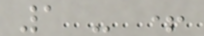1 - +
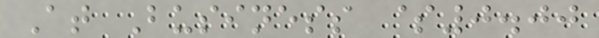At Business $0.00
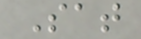Sat
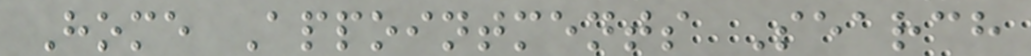Home Appointments Search
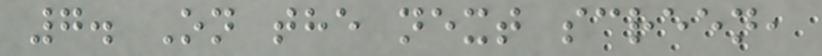7. On the next screen,
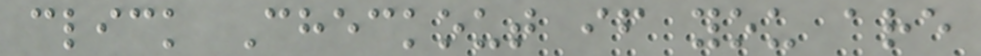click Checkout if you are
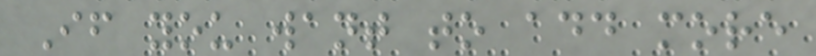If you want to add more
